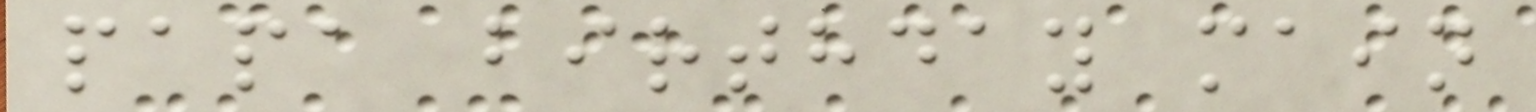papa birthday main
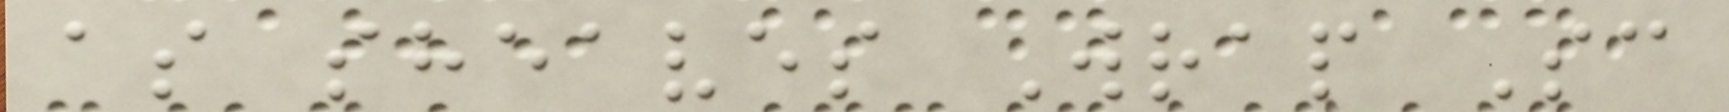as sheaves Wrap Sc
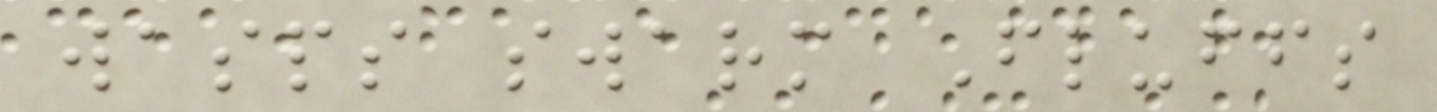wasps swarm Fluffs
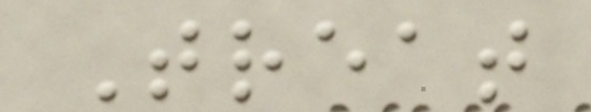Treat
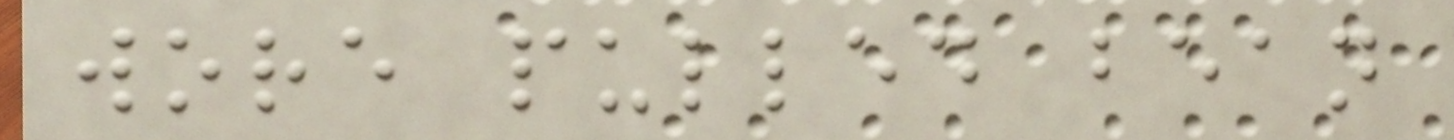wore pulled bean
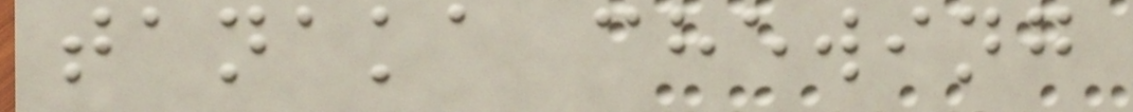tanaka chewing
